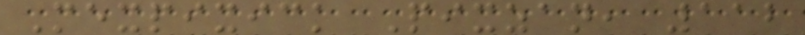Mexpixick Pixzan, 112
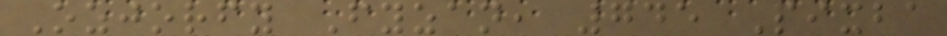Ozjorfy Fyzan, 745 Pixba
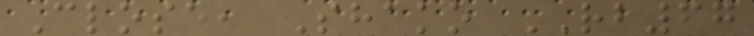Close, Shako RB67
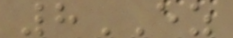8EZ
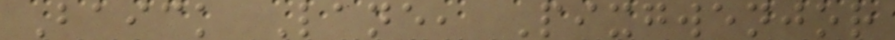Baick Lane, Pixgwenjor
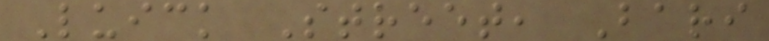Luick Street, Bari
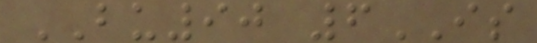BU90 6IS
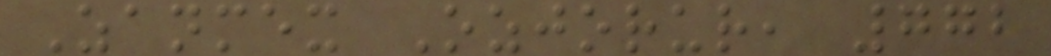Zanmex Ozjorur, 772
